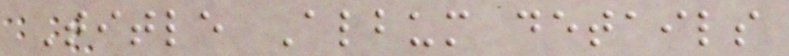Title Album details
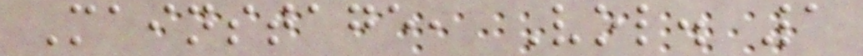Mainstage, Vol. 1
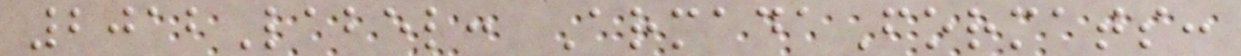2012Label: ArmadaFormats:
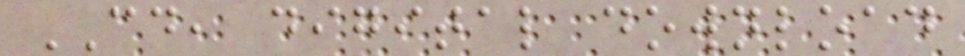CD, digital download
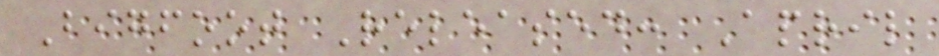Bigfoot Released: April
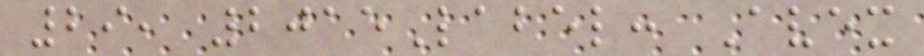29, 2015Label: Avex
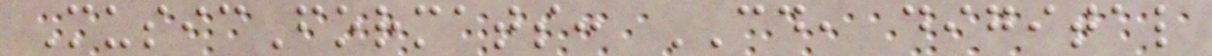MusicFormats: CD, digital
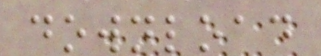download
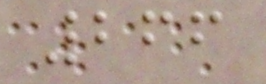266
